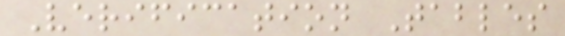Verification Tables
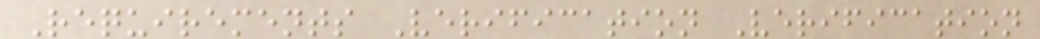Requirements Verification Verification
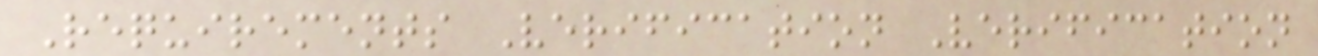Requirements Verification Verification
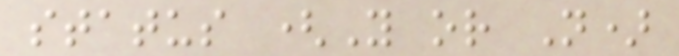status (Y or N)
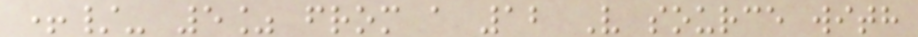+/- 5% from a 12 V source with
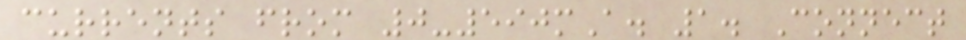currents from 0-590mA. 1. Connect
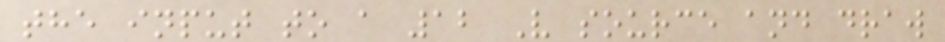the input to a 12 V source and draw
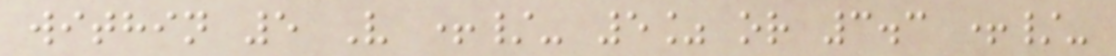within 5 V +/- 5% or 3.3 +/-
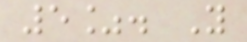5%. Y
